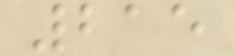215
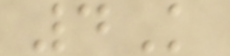4K
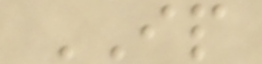IP
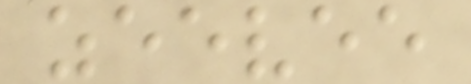zeevee
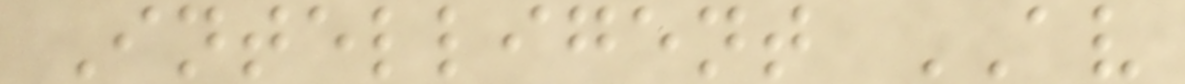Intelligent AV
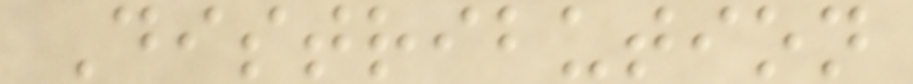Distribution
